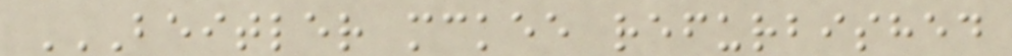BEITLER MCKEE REFURBISHED
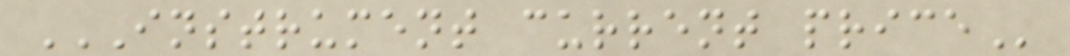INSTRUMENT CURRENT PRICE
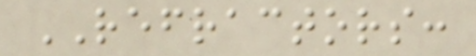REFRACTORS:
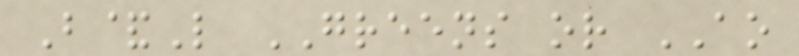B&L GREENS or AO
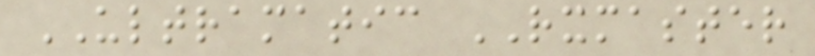ULTRAMATIC RXMASTER
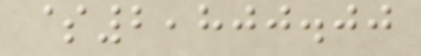$2,800.00
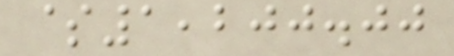$1,200.00
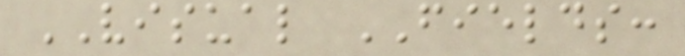VISUAL FIELDS:
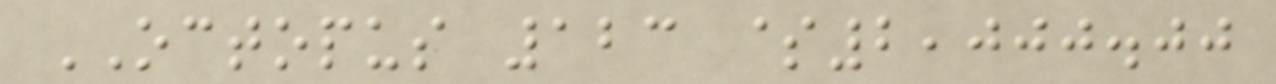OCTOPUS 123 $2,000.00
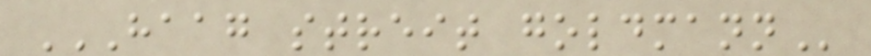HAAG STREIT GOLDMANN
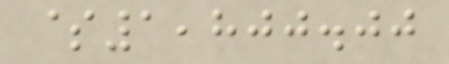$1,800.00
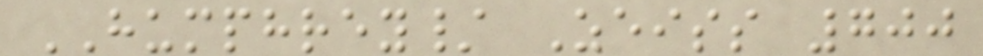HUMPHREY/ Zeiss 700
